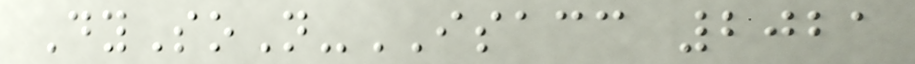DySoN-ISACC 2021
